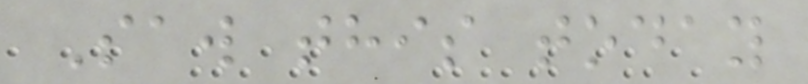Saw this today
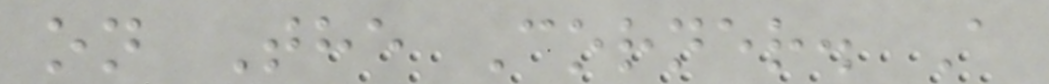on The Corner. A
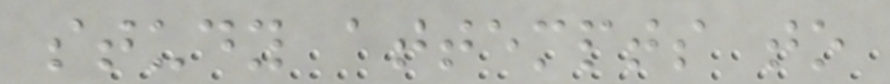study attempts to
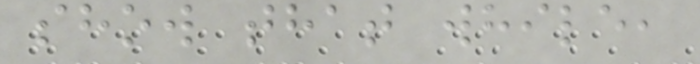show that while,
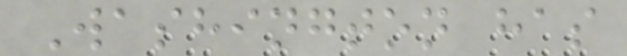Washington has
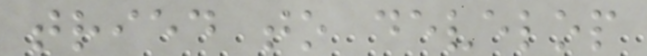tried to develop
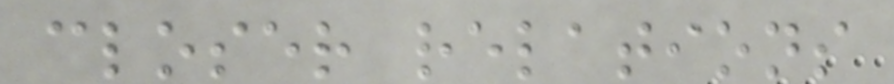closer relations
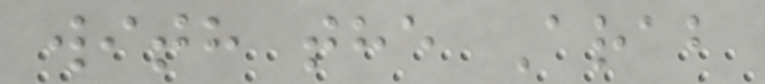with the Arab
